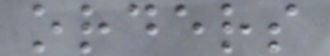orders
